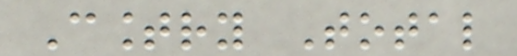Country Total
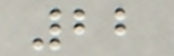22
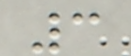3
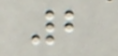2
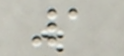1
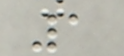1
